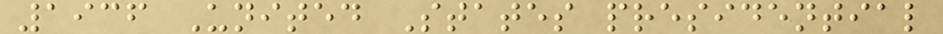1936 United States presidential
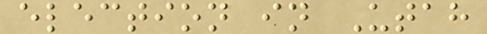election in Utah
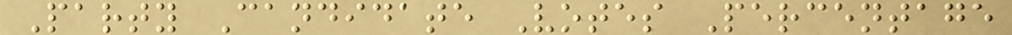Party Candidate Votes Percentage
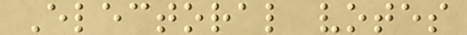Electoral votes
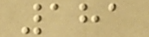181
